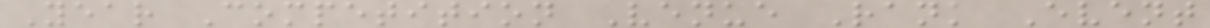Year Competition Venue Rank Event
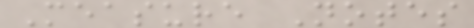Measure Notes
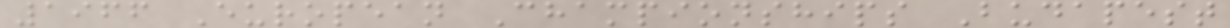1966 European Championships Budapest
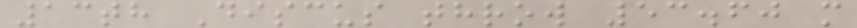13th Discus throw 53.60 m
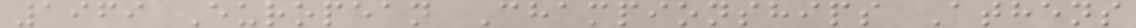1969 European Championships Athens
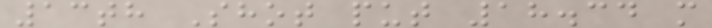13th Shot put 18.34 m
